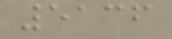5136
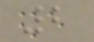2
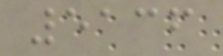5136
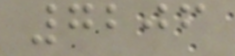7206
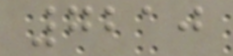7210
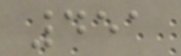451
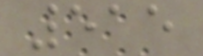515
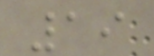19
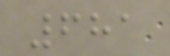681
